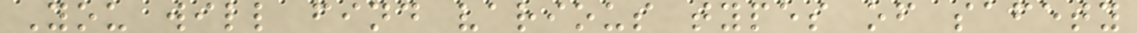You will find various types of safety
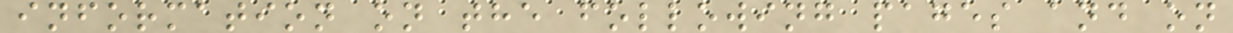information on the following pages and on
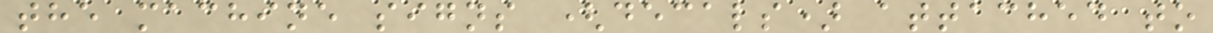the machine signs (decals) attached to
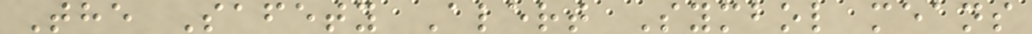The Safety Alert Symbol means
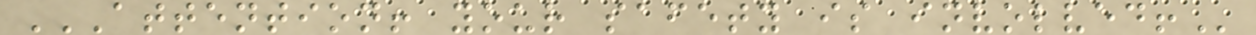ATTENTION! YOUR SAFETY IS INVOLVED!
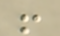!
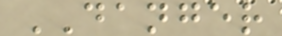DANGER
